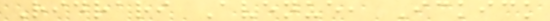Ridrari Avenue, Ickick
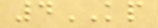4KP
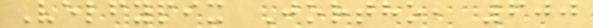Velfypix Jortho, 600
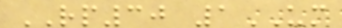RP30 1UM
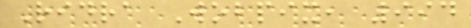Ridra Wobpix, 994
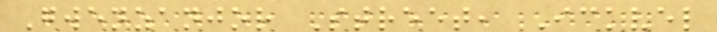Gwenzanjor Street, Ickvel
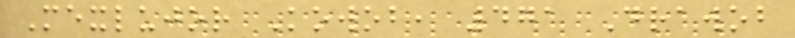Mexlujor Kowob, 471 Drawob
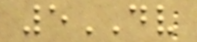5DV
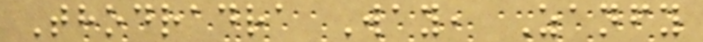Thodradra Way, Zanfy
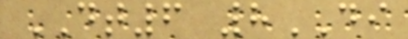DT6 8DI
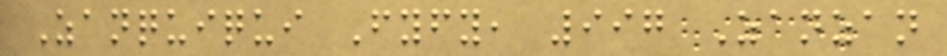Zanquiqui Fyfy, 997 Zanzan
